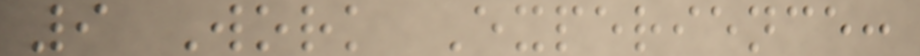9 Work Experience:
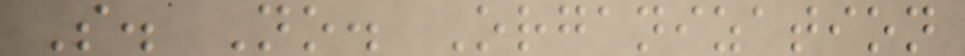S. No. Organization
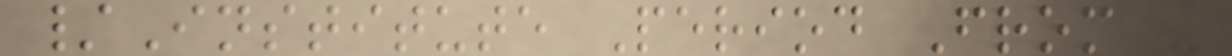/Institute Period From -
